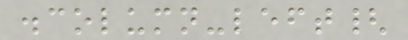.column-left{
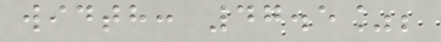width: 47.5%;
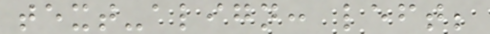text-align: left;
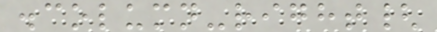.column-right{
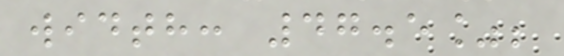width: 47.5%;
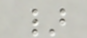}
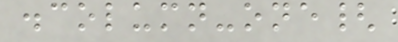.column-one{
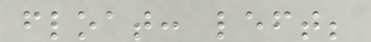float: left;
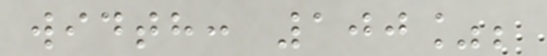width: 100%;
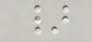}
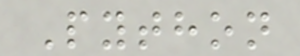Python
